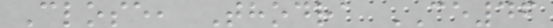Close, Thodra CE46
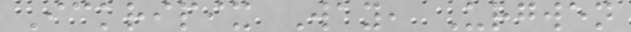Ickripix Way, Urgwen
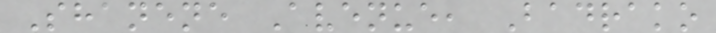Shanene Avenue, Badrako
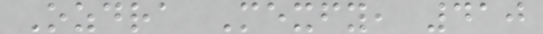Ozdra Mexfy, 410
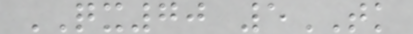QX70 5TK
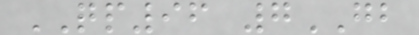QP96 7GB
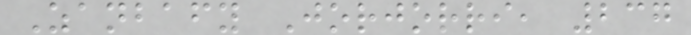Zanbafy Jorjorri, 237
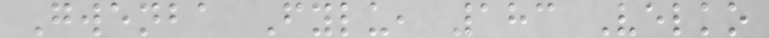Gwenba Fylu, 183 Velko
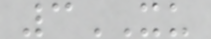3XU
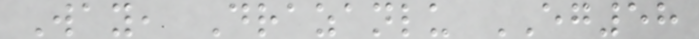Way, Drazanlu EG58
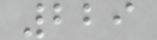229
